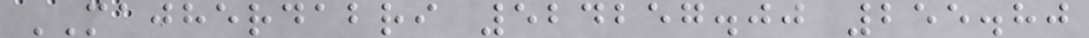MAJHERDABRI 524257.00 255.80
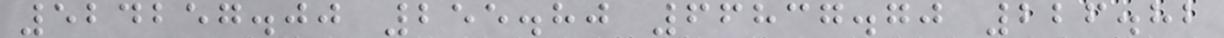524257.00 255.80 66837.70 226.82
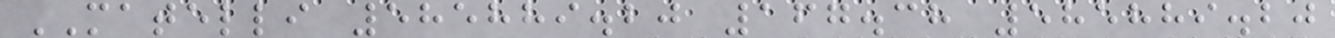MATELLI 585889.20 167.38 585889.20
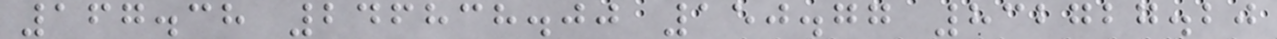167.38 246838.00 150.77 832727.20
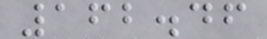162.46
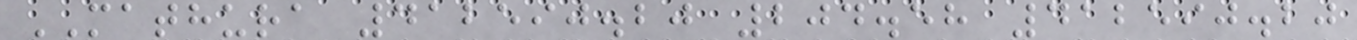MATHURA 412590.20 204.58 412590.20
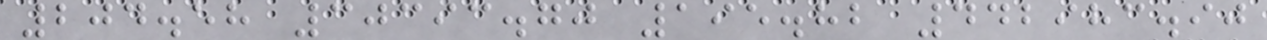204.58 30393.70 195.82 442983.90
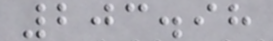203.98
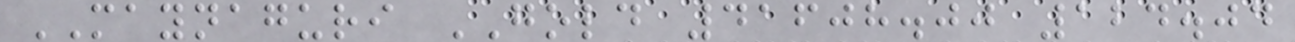MAYNAGURI GOLD 41608.00 124.04
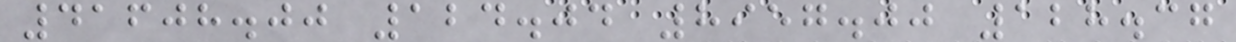41608.00 124.04 8957.00 128.37
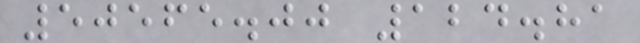50565.00 124.81
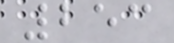253
